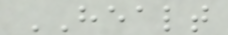HEALT
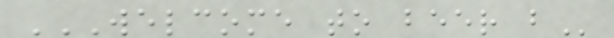WELCOME TO BEER B
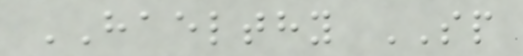HAELTHY SP
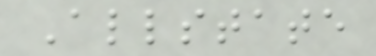Allstate
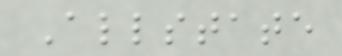Allstate
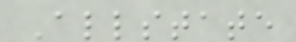Allstate
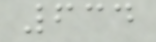634
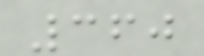360
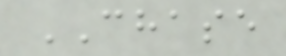CHASE
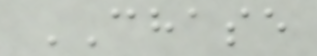CHASE
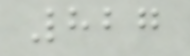827
